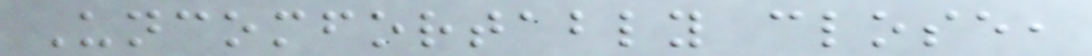Uncomfortably close,
